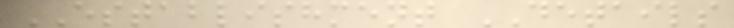ESTABLISHMENT DETAILS
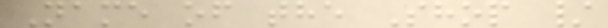Name of the Shop /
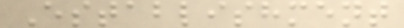Establishment
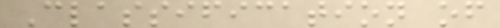Classification of
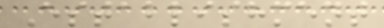Establishment
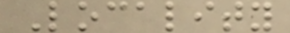Locality
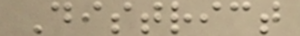District
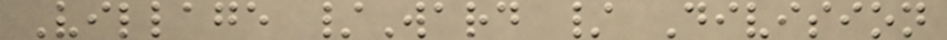Village /Ward / Division
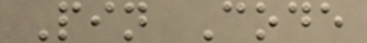Pin Code
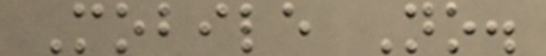Mobile No.
